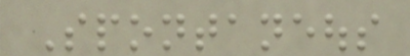Spontaneous
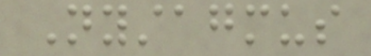Nystagmus
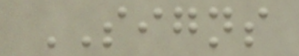SIGNS
